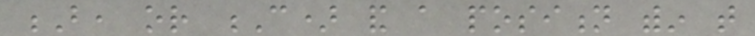B, or C) and a position within that
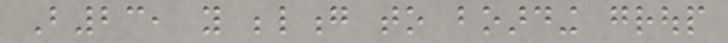B23, you belong to boarding group
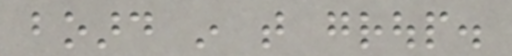board in that group.
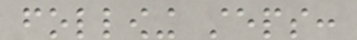following steps:
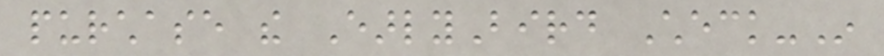purchase the EarlyBird Check-In
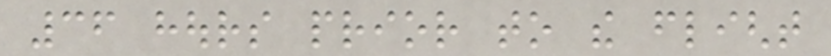36 hours prior to the flight
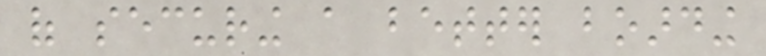of securing a better boarding
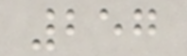257
